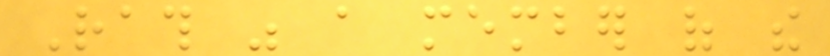Rath was a member of the
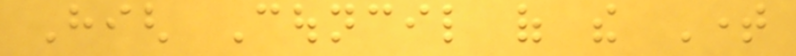High Council of the Time
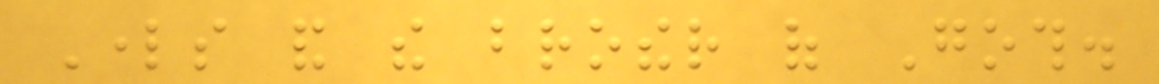Lords and the brother of Goth.
